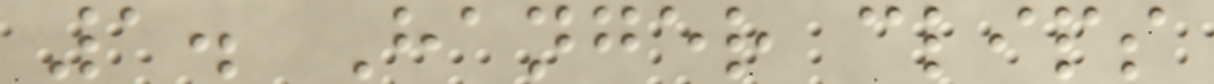1. Hanger clips
